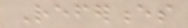References
